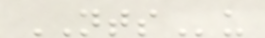NTSu
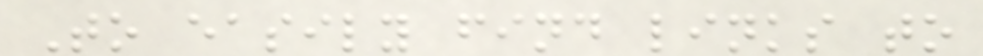To easily find links to
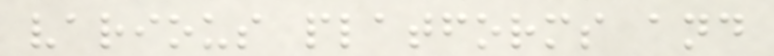various platforms and
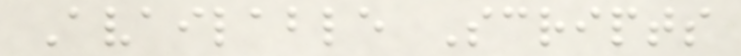Available Scripts
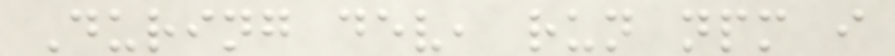During dev, run npm i
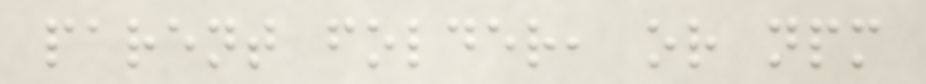parent folder, or npm
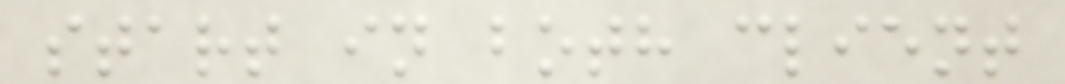start in both client
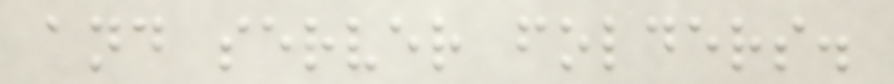and server folders.
